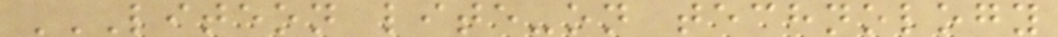LITEON LITE-ON TECHNOLOGY
